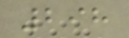298
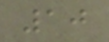10
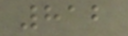812
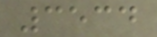3534
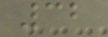32
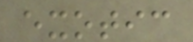exotic
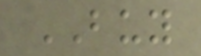BUY
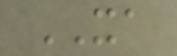XA
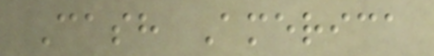Cash America
